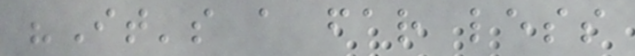"It's a far less
